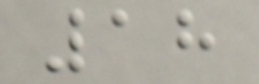18
